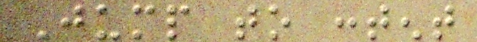Jump to content
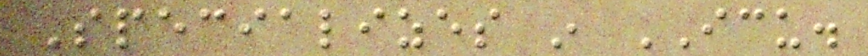Specializes in ICU.
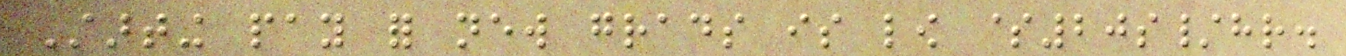Starting pay for new grads is low $20s/hr.
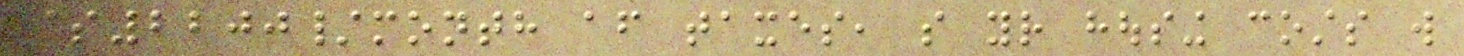$2200/month after taxes, so your housing costs will
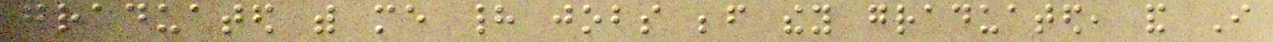graduated with me had jobs before they graduated, and I
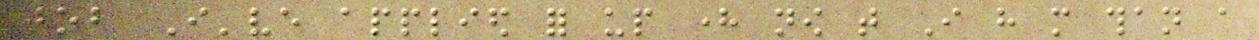job I've applied for up here now that I have more than a
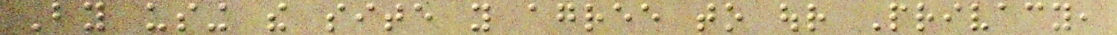By using the site you agree to our Privacy,
